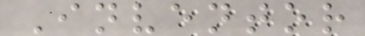Inventor
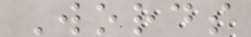Words
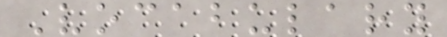Vocabulary
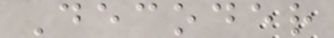Decoder
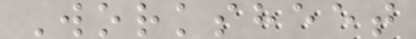Worksheet
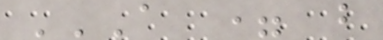A = B
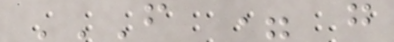F = G
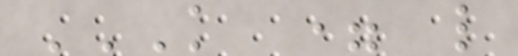K = L
